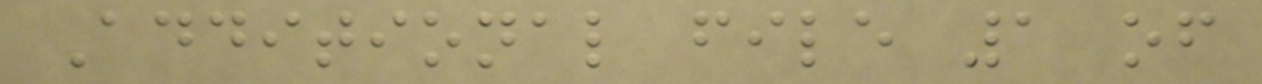Additional file 1 of
